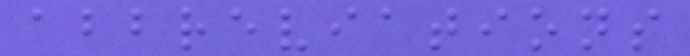abbreviations
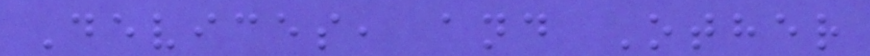Devices, and Other
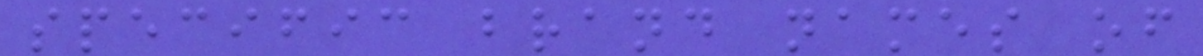specific brand names of
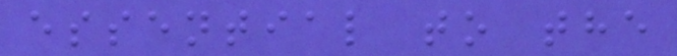essential to the
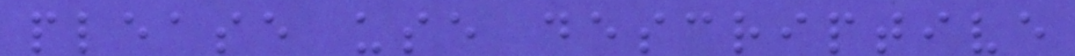please use descriptive
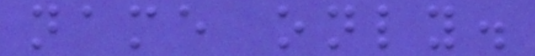name only.
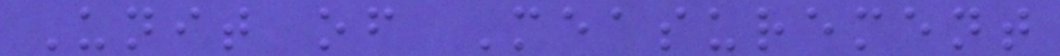Unit of Measurement
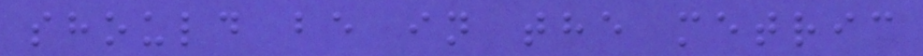should be in the metric
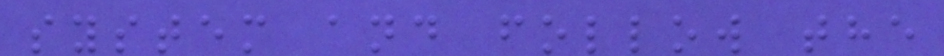system and follow the
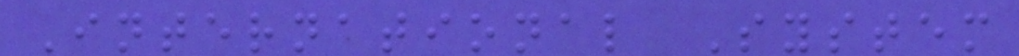International System
